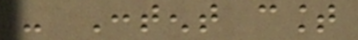- Content count
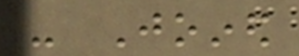- Joined
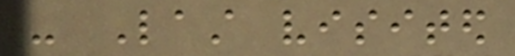- Last visited
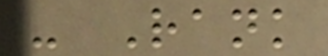- Rank
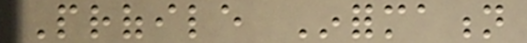Profile Information
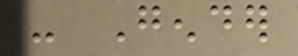- Gender
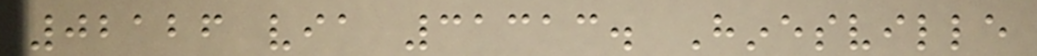02126 via 31313. Hinesville
